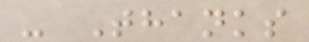- Thanks
